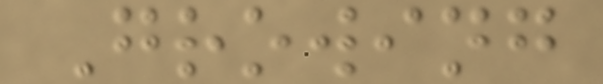Growing
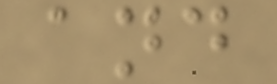and
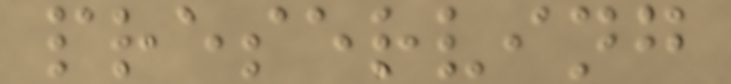preserving
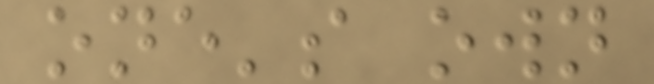one's own
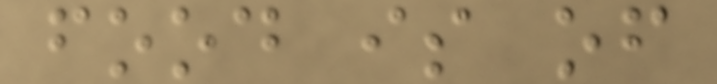food is of
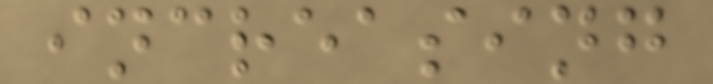increasing
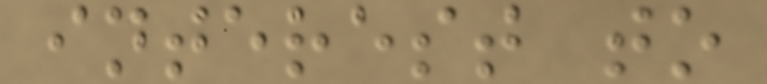interest to
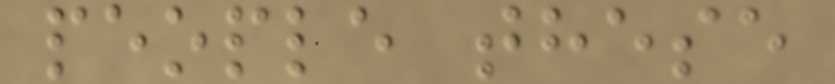people these
